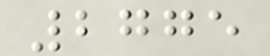2775
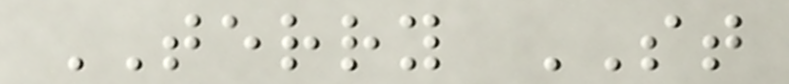TERRY ST
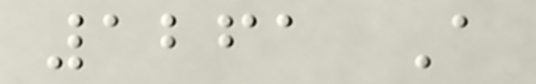1261 A
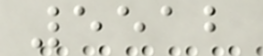5512
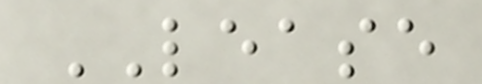LEASE
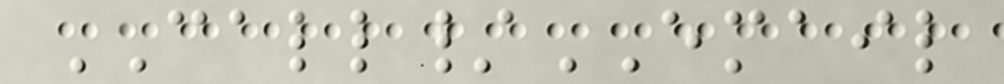CALL/EMAIL
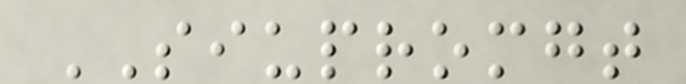SIUPROMGT
